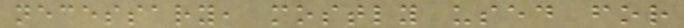necessary, mostly used for
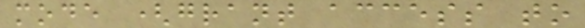mode (grant access to
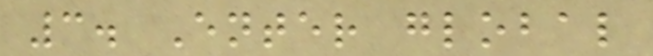3. Enter global
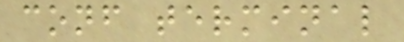conf terminal
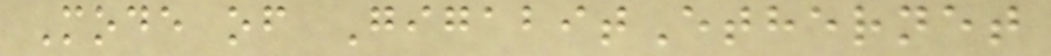Mode of GigabitEthernet
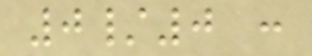0/0 :
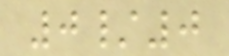0/0
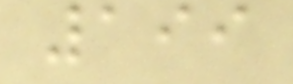199
